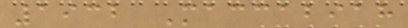1932 Maccabiah
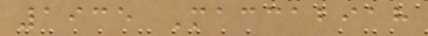1935 Maccabiah
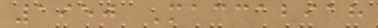1950 Maccabiah
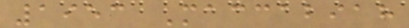1953 Maccabiah
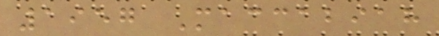1957 Maccabiah
